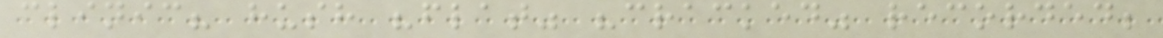clinic? hush "flat" "cracked" recorded;
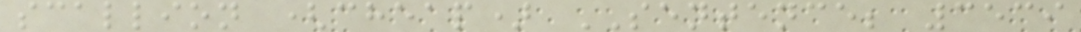scallion (cheap) SENTENCE; 3539
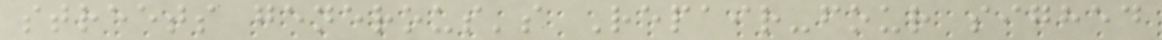streets generous's Repair-four sighed
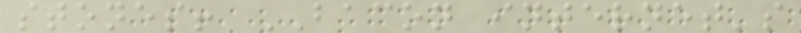stones! BACON internet's
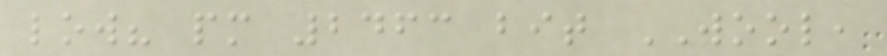low? pm 2463 bit WOOL,
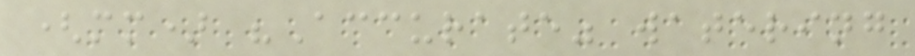(mm) "Accurate" watering
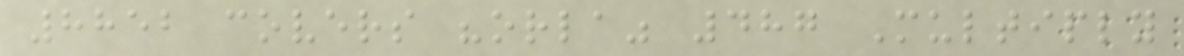8852 covers "orla" 487 Multiply
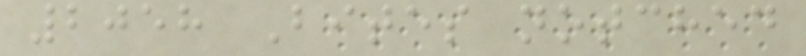2058 Bites notched
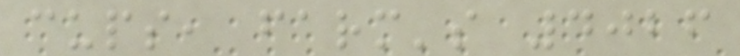cups, farm's 4026
